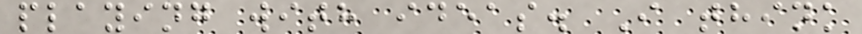playing with ideas. I think
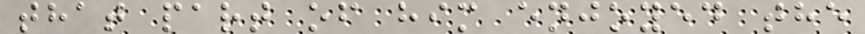that part of him enjoyed the
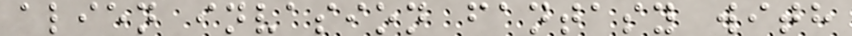alien invasion fantasy with
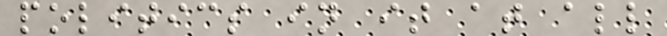politics in it at all
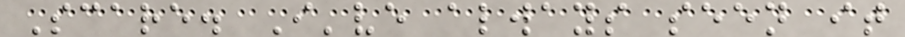Scare. I've always seen it
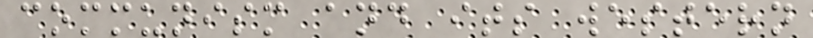communism and its western
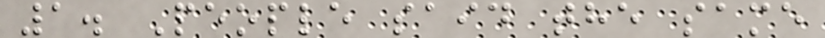1. People said the same
